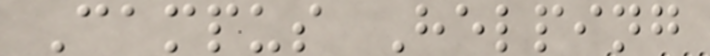Campus Helping
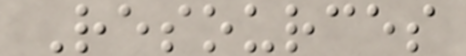Resources
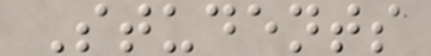Students
